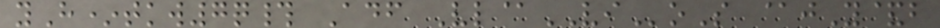yH*tkw7q# Adf Vl@VIoS @jY&b
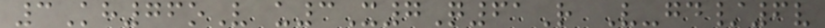3Kh76oV u3X7Q61R V-gd/6v
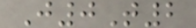J0T2
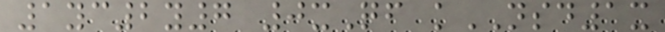1yc2y7 0xQf kNSD1x
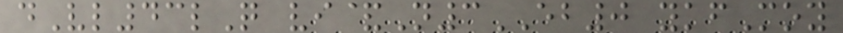dVl43lQ vi&N3EB0 ykfMoy
